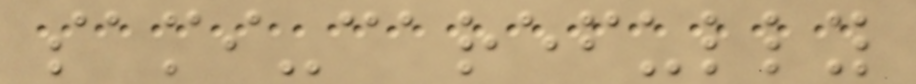sami-carefully
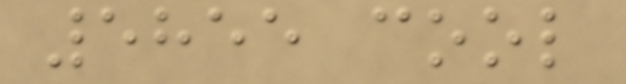5855 cool
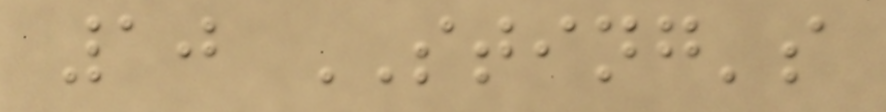10 STING's
